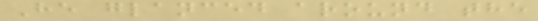He glanced around the
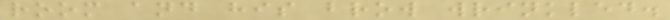room and his brow wrinkled.
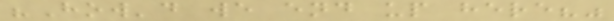"How'd we end up here?"
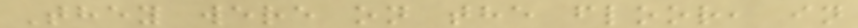They were on the floor, in
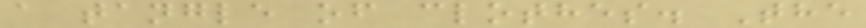a tangle of clothes. The
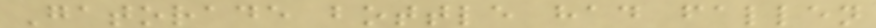Gatorade bottle had fallen
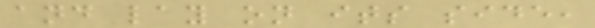and lay on its side,
